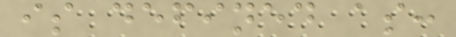is defined as:
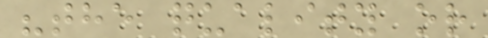"the quality or
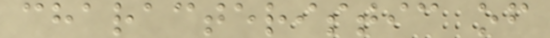characteristic of
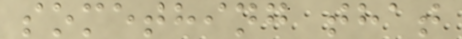something that
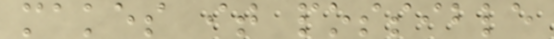makes it possible
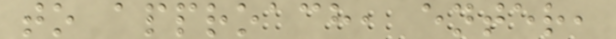to approach, enter,
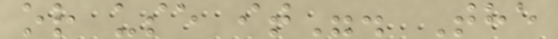or use it". The
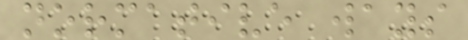normative ways
